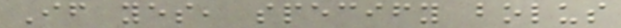If yes, specify bolus
